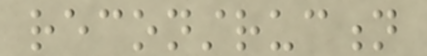reconstruction
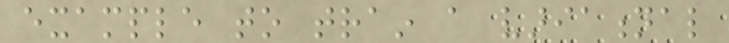example to train a variational
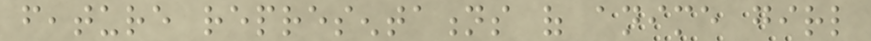feature representations of anime girl
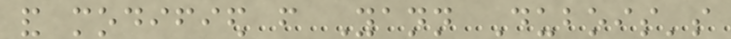and modified from Yann Dubois's
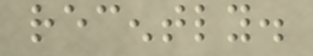recently.
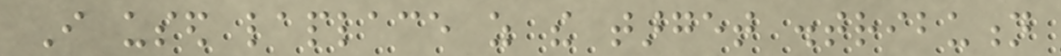I used laplace as the target distribution
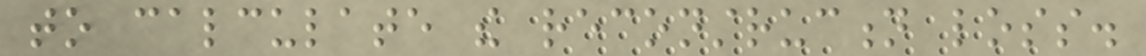to calculate the reconstruction loss.
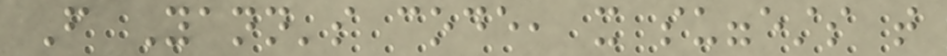From Yann's code, it suggests that
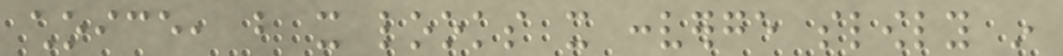choice, but it looks it converge slowly in
